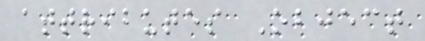attributes Object
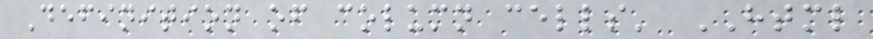Definition of column cells' HTML
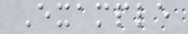Example
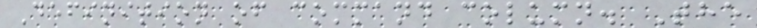Definition of command column. The
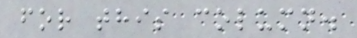for this column.
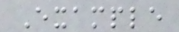Example
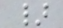}
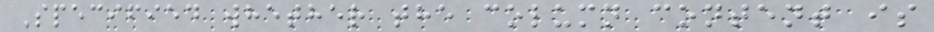Specified whether the column content is
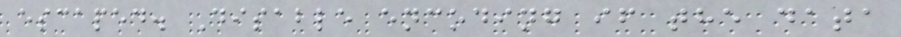escaped. Disable encoding if the data
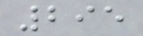295
